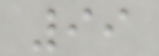99
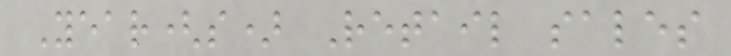Year(s) Retail sales
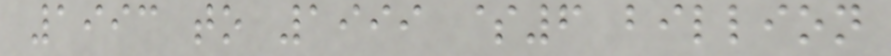1993 to 1999 $6 billion
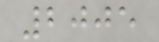2005
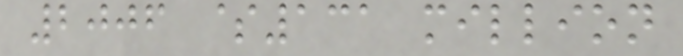2006 $131 million
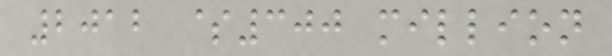2012 $300 million
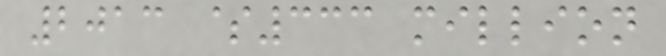2013 $333 million
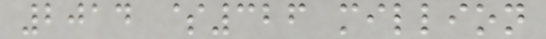2014 $326 million
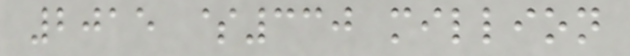2015 $330 million
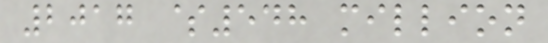2017 $548 million
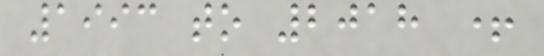1993 to 2018 +
